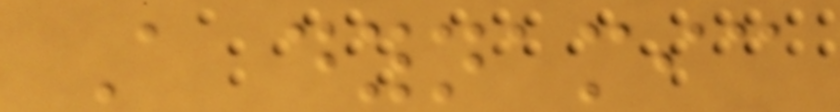A dynamic
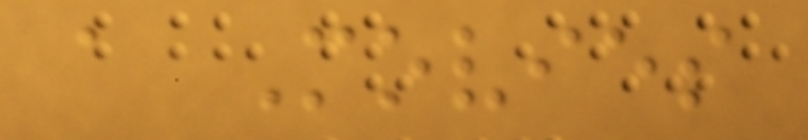a Movies
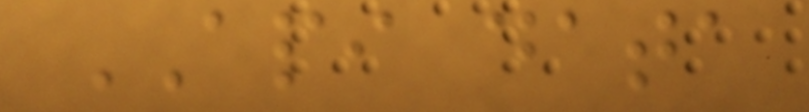API data
